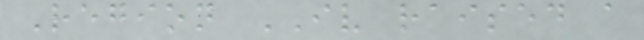Region IV raised a
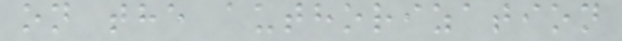on the authorization
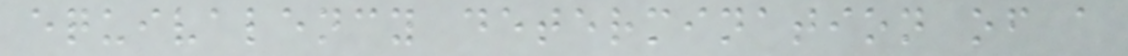equivalency determination of a
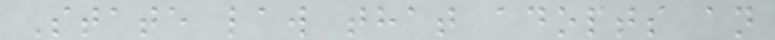State law that adopts an
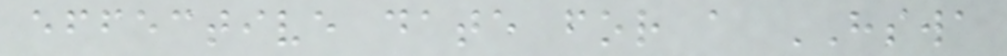effective date for a HSWA
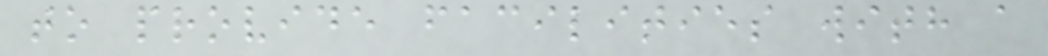to provide facilities with a
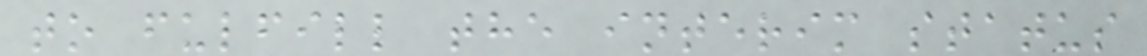to fulfill the interim status
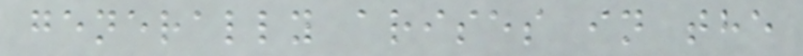generally arises in the
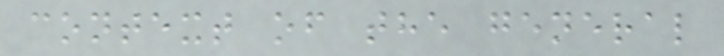context of the general
